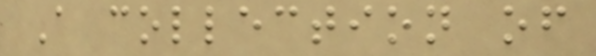A collection of
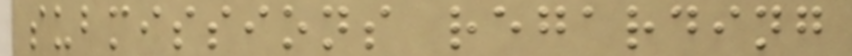submissions regarding
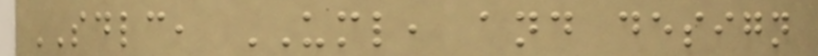SDLC, UML, and design
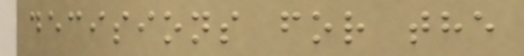decisions for the
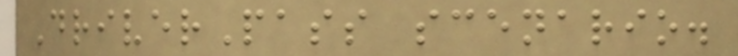DriverPass scenario.
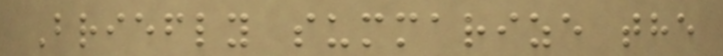Briefly summarize the
